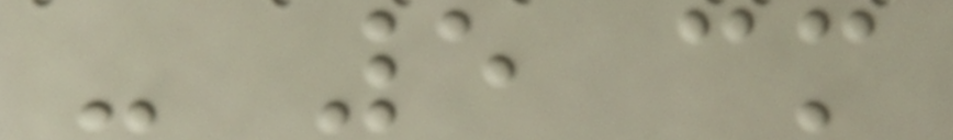- 5 cm
